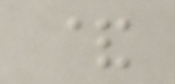&
